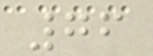76
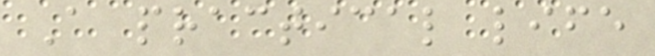A practical life
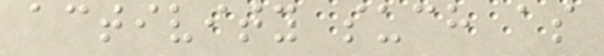activity such as
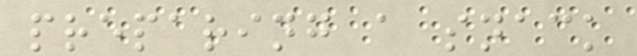preparing a snack
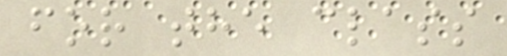for the class
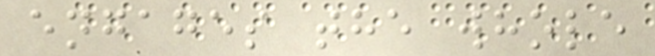engages the whole
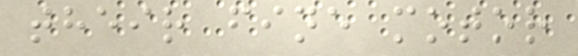their fine motor
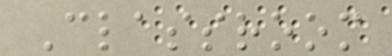Classroom
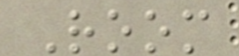Room
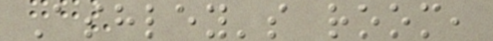Ashley's room,
